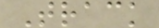Track
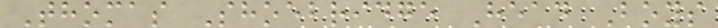Thomas Shoebridge Head Boys
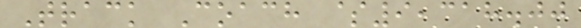Track Coach $9,318.00
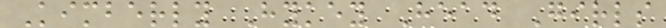Kimberly Hykey Head Girls
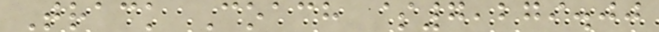Track Coach $7,279.00
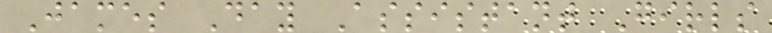James Day Assistant Girls
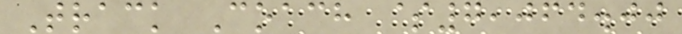Track Coach $7,064.00
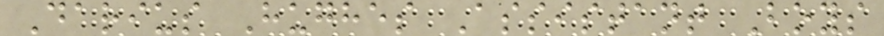Darius Hughes Assistant Boys
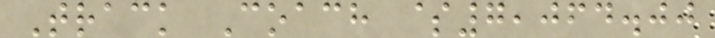Track Coach $7,064.00
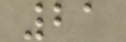21
